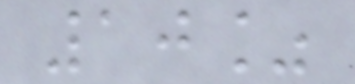10%
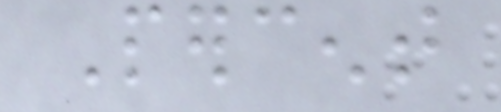Percent
